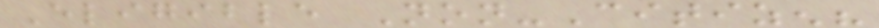Eligible Non-Citizen?
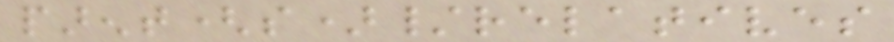parent(s)/relatives
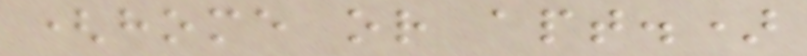(home or apt.)
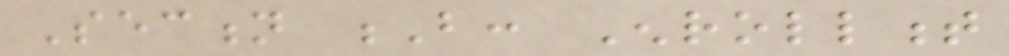Section B: Enrollment
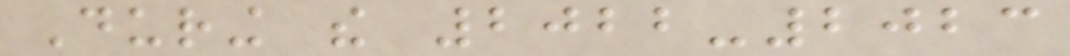During the 2022-2023
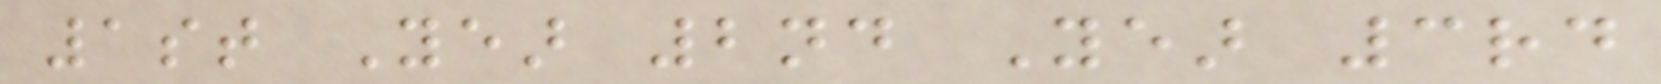1st Year 2nd Year 3rd
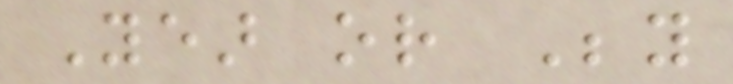Year or Beyond
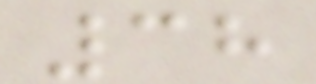38
